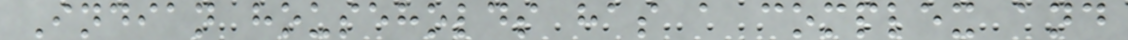Indian households has a complex and
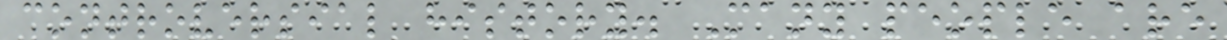controversial history. Many people are
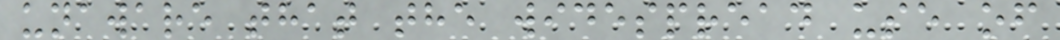unaware that the widespread use of
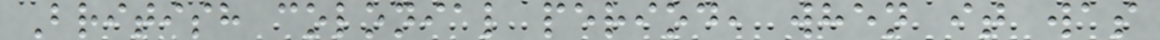British colonial period, when it was
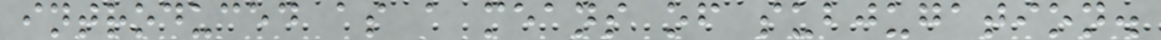introduced as a means of subjugation.
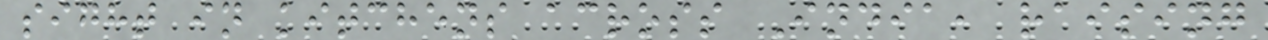sight in kitchens across India, raising
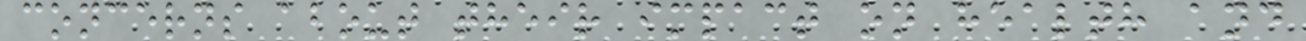concerns about their impact on health and
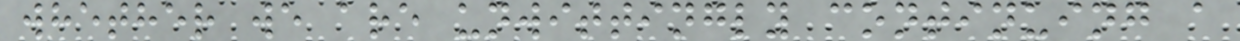whether we are unwittingly continuing a
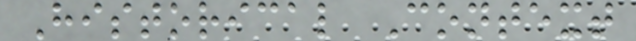Historical Context
